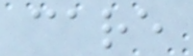care
